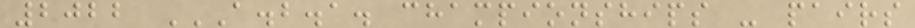2022 A.B.A. CHAMPIONSHIPS - PAIRS
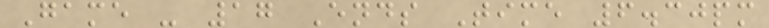Game - 17 Ends Time 6.30pm
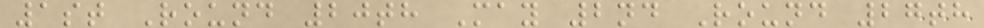1st Round 20th May 2nd Round 27th
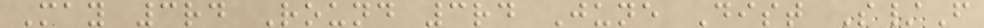May 3rd Round 3rd June Dist S/F
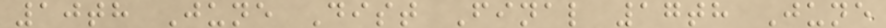10th June Dist Final 17th June
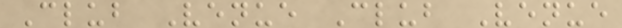Club Venue Club Venue
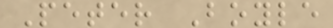Peter Boyle
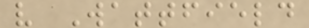v Wattfield
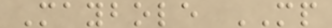Maybole MP
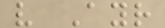v Ayr
